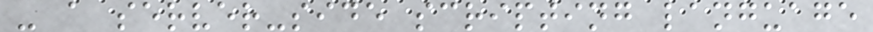- a server-side scripting language
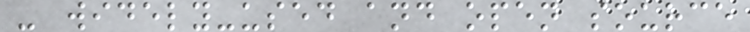- widely-used and open source
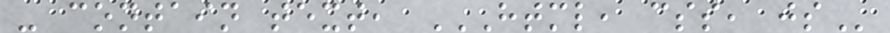- contain text, HTML, CSS, JS
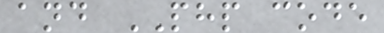and PHP code
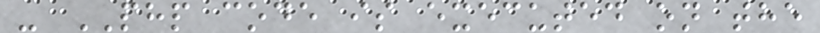- PHP code is executed on the
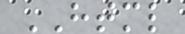HTML
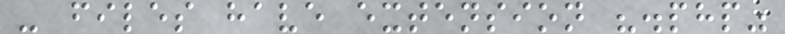- files have extension ".php"
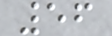56
